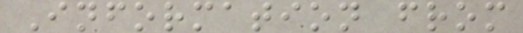Information from
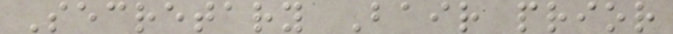Secretary Bair prior
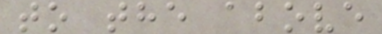to the above
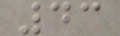43
